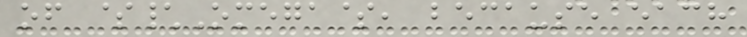of $\Omega$, because each
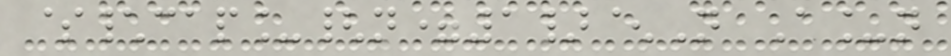$\cap_{n=1}^N A_n
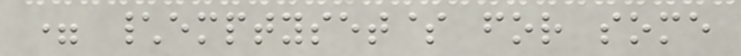= \emptyset$ for some
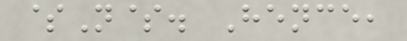$N$. Hence,
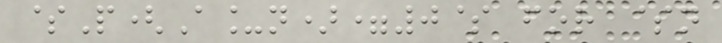$P(A_n)=0$ for $n
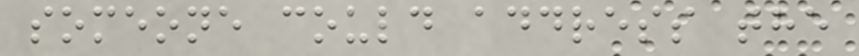someone could address the
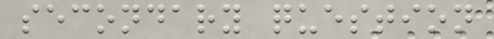secondary question
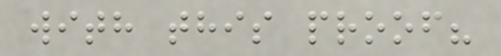with this proof?
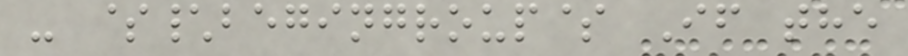- $\begingroup$ If the
